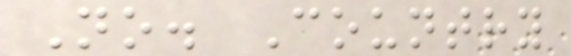No. Country
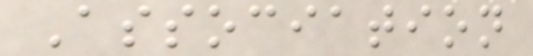Association
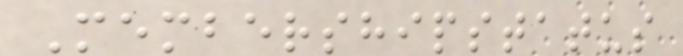Membershipstatus
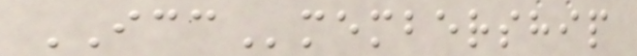ICCmembership
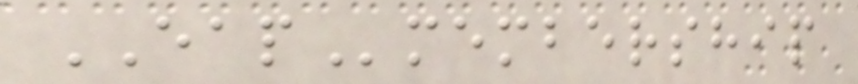EAPmembership
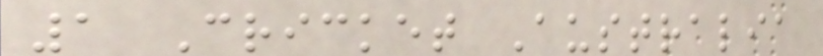1 Cricket Australia
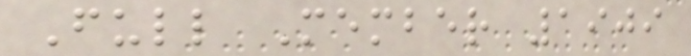Full Member 1909
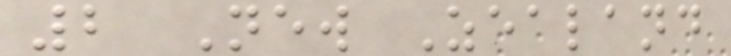2 New Zealand
